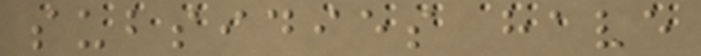subsidies have
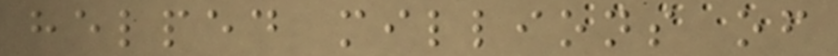helped millions of
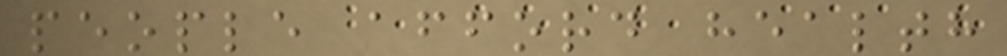people afford health
